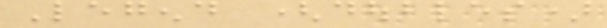Legend (doubles)
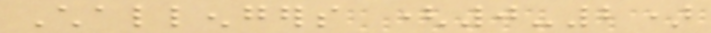Challengers (0-2)
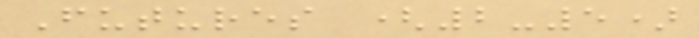Futures (2-5)
